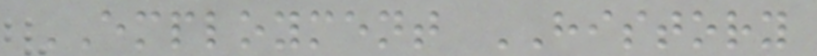EMPLOYMENT HISTORY
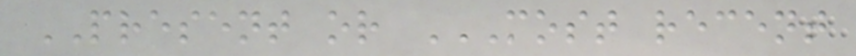PRESENT or MOST RECENT
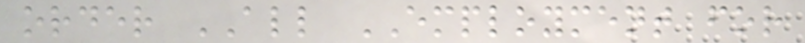order ALL EMPLOYMENT for
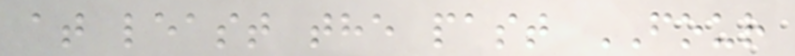at least the past FOUR
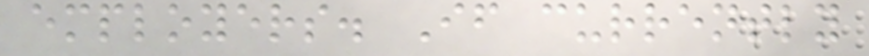employers. If currently
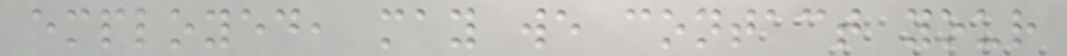employed, may we contact your
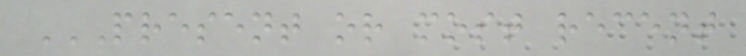PRESENT OR MOST RECENT
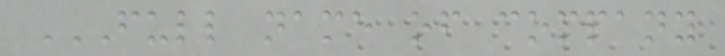FULL NAME OF COMPANY
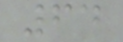64
